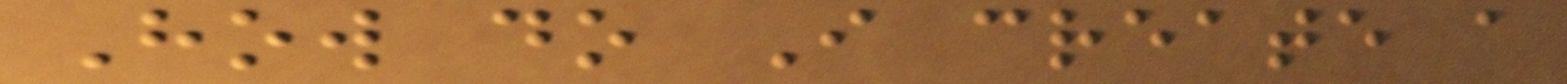How do I create a
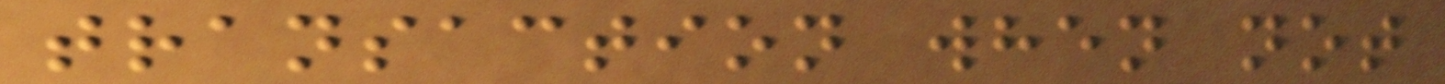transaction when not
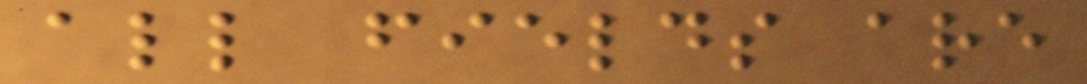all fields are
